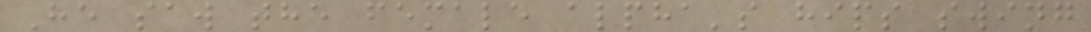He saw the female alpha's hips swing
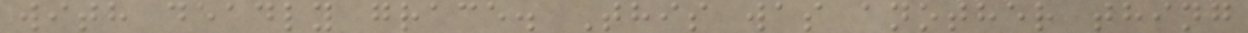with deadly grace. This was another thing
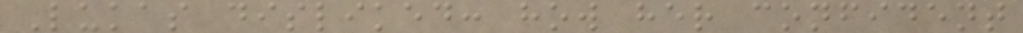Lukas disliked: how her confident
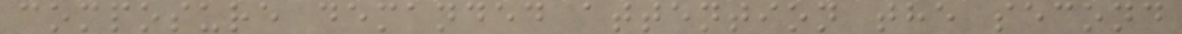composure demanded attention the second
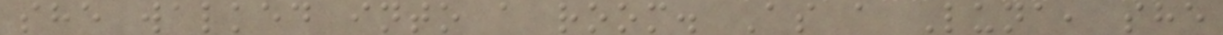she walked into a room. As a Luna, she
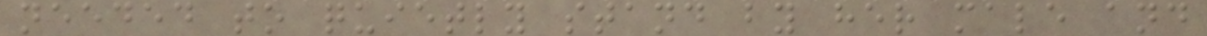needed to quietly stand by her male and
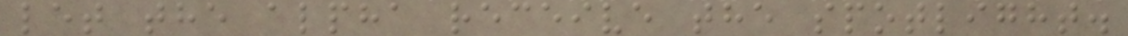let the alpha receive the spotlight.
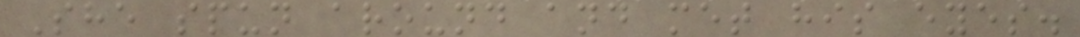She spun around and met his eyes.
